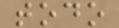todo
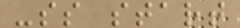-ss start
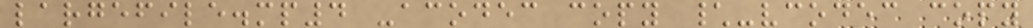largefile.mp4 -acodec copy \-vcodec copy
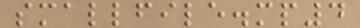smallfile.mp4
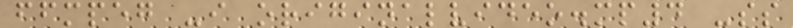ffmpeg -i originalvideo.mp4 -ss
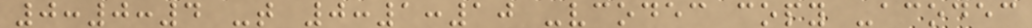0:0:4 -t 0:1:10 -vcodec copy -acodec
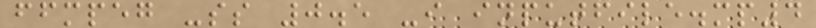ffmpeg -ss 0.5 -i inputfile.mp4
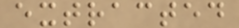extracted
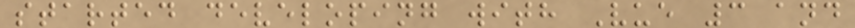started developing with Vue 3 and
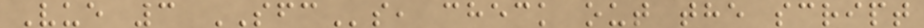Vue 3 SFCs, check out the script
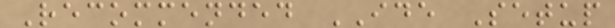Recommended IDE Setup
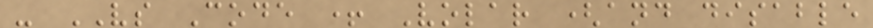- VS Code + Volar (and disable
